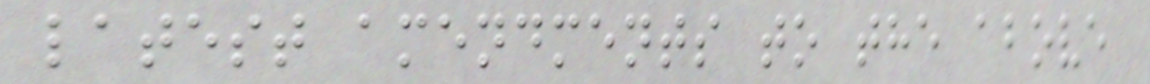latest amendments to the above
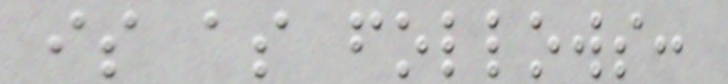is as follows:
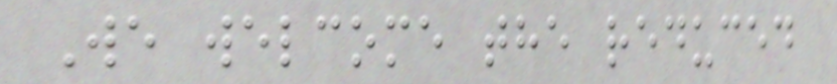We welcome the reduced
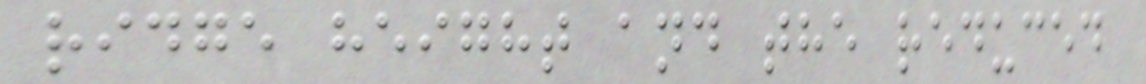ridge height and the reduced
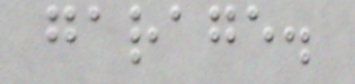garage.
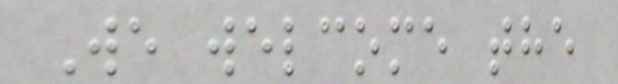We welcome the
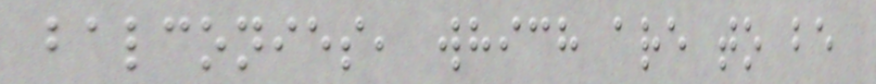balconies, which are to be
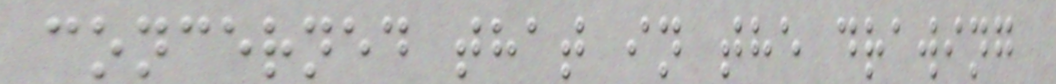concerned that in the drawing
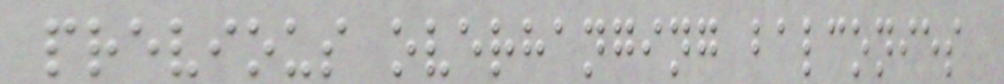previous overhanging balconies
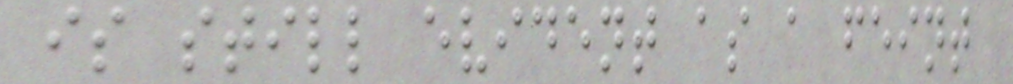is still evident as a feint
